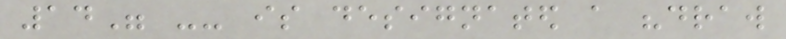14" -- is designated a "draw
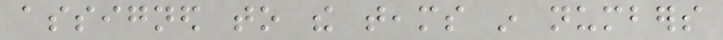assigned to the teams in numbers
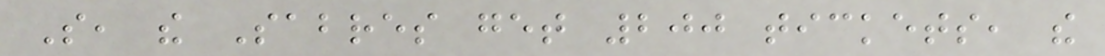So, the Sabres get 200 tickets, the
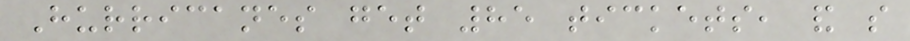Hurricanes get 85 tickets, and so
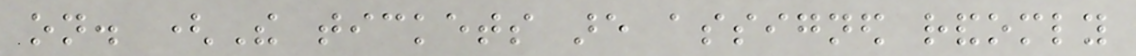on. (The tickets are assigned randomly
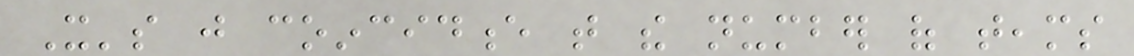It's just coincidence that the number of teams
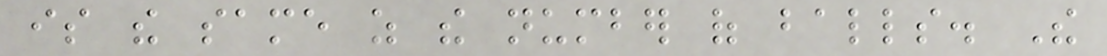is the same as the number of balls. The
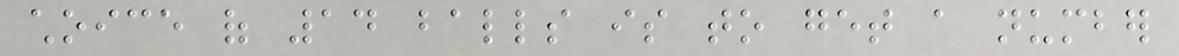choice of 14 balls is to get a number
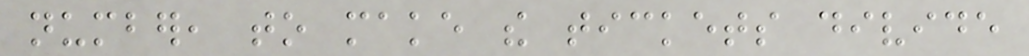number, to make the tickets divide
